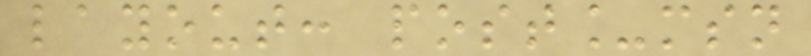layout: post_msn
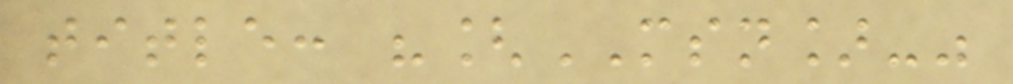title: "[MSN]-"
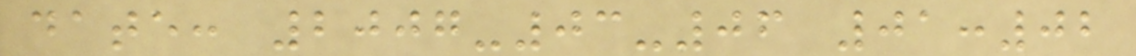date: 2007-03-06 01:02
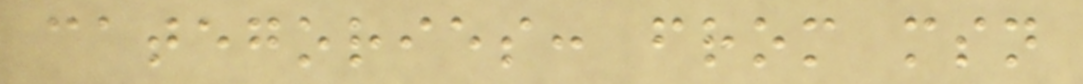categories: from msn
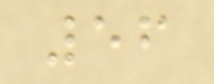56
